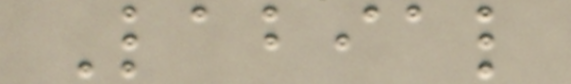Labial
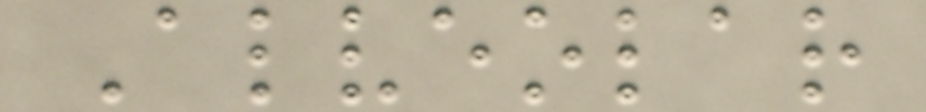Alveolar
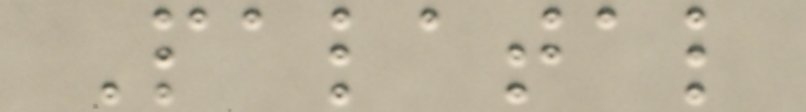Palatal
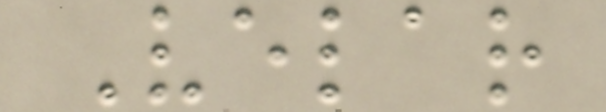Velar
